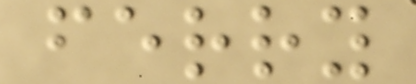ferry
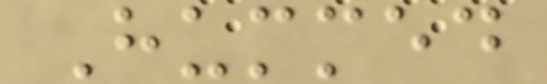Hummed
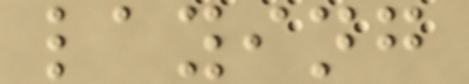laying
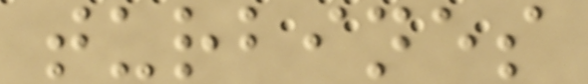turbines
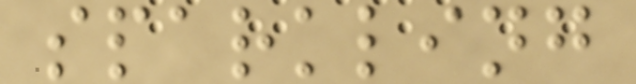sparkling
